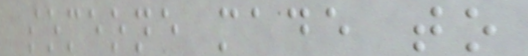someone made to
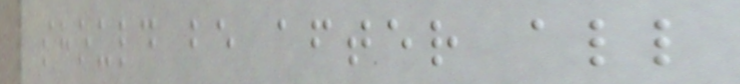should be after all
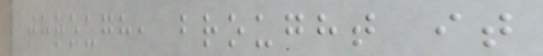through, brought it
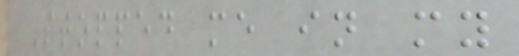Stopped me in my
